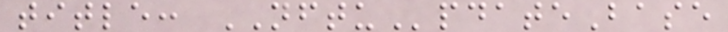title: NFTUpdateBase
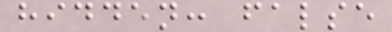hidden: false
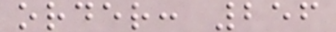order: 256
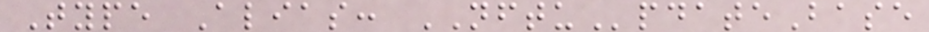Type Alias: NFTUpdateBase
